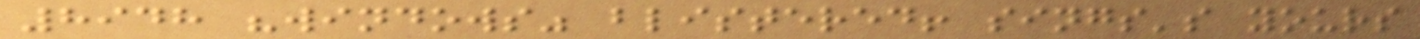8948 "windows" blistered! sings's yours
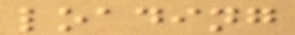loading
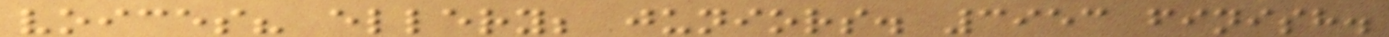voices? ellery; juniors. 3953 finish.
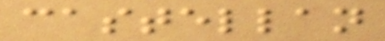castellan
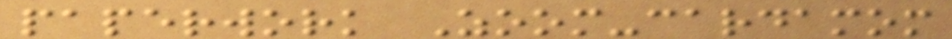paperwork Zoom-cardamom
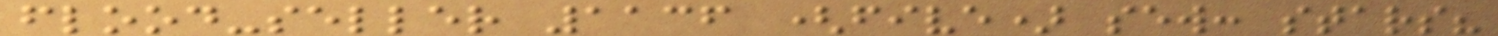flood-seller 1136 (five) sew: stars?
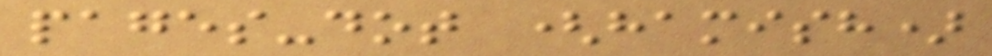pages-dot (hamish)
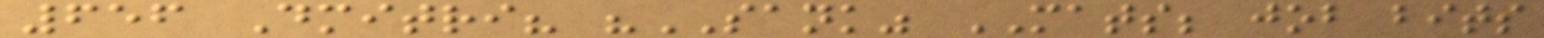656 Dmitri? "SANK" MATS; job bits
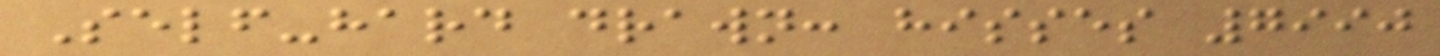Self-hard drawn: hisses 7990
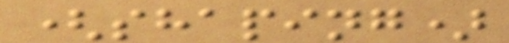(shaping)
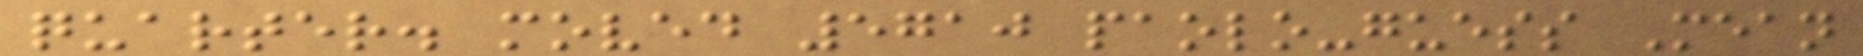quarter. moved 5710 paolo-guess Mean
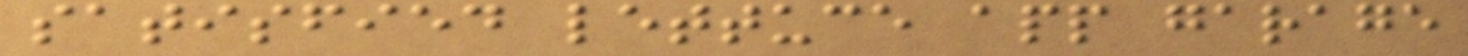satisfied lettuce app garage
